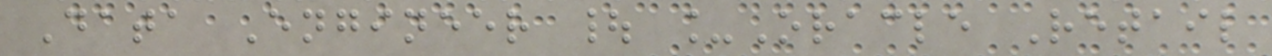Data Engineer | _Oracle Retail
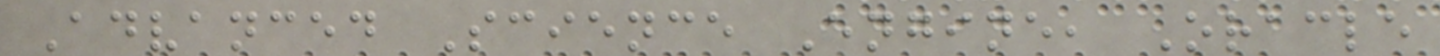Advanced Science Engine, Oracle
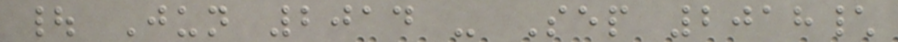| Jun 2014 - Sep 2018\
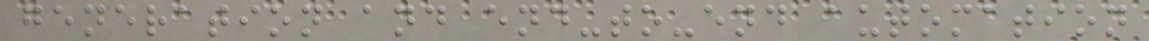generation and end-to-end automation
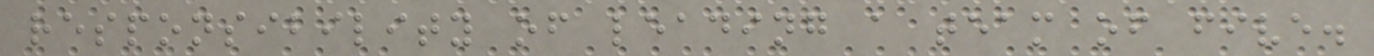responsibility of leading a team of five.
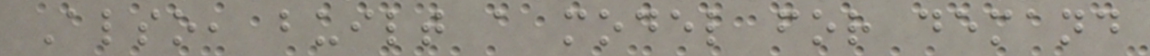Also, built a model for demand
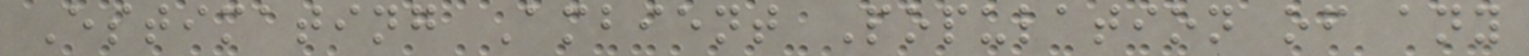Estimating Ambient Population of any
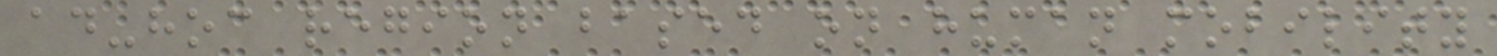ad-hoc region based on human mobility
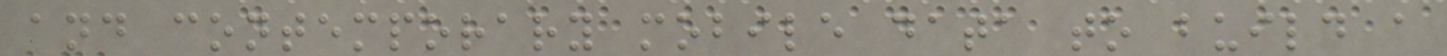and contemporary mobile data to build a
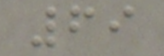69
